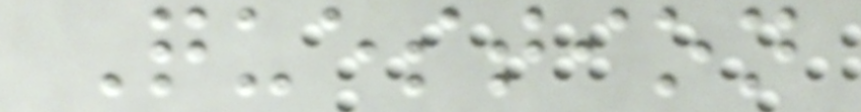Question
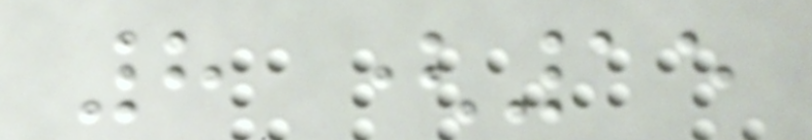8 (15
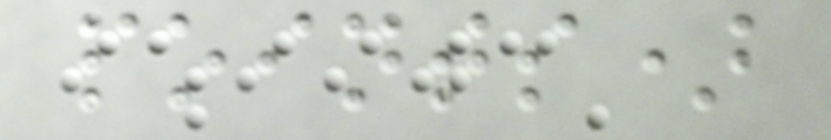points)
